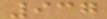937
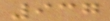937
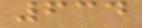634
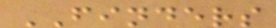FINDERS
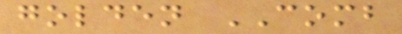golden COMB
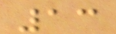13
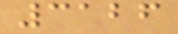3126
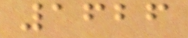1626
